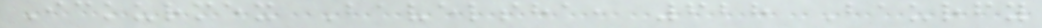Ickurmex Bavelsha, 628 Baurfy
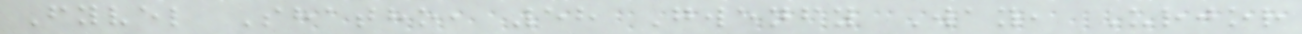Fyvel Shatho, 58 Gwenfy Way, Urjor
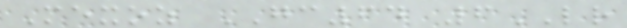Mexoz GC64 6LR
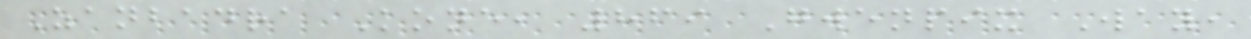Zanbadra Kone, 869 Gwenpix Way,
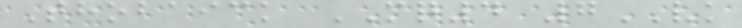Thobaick MQ4 7VK
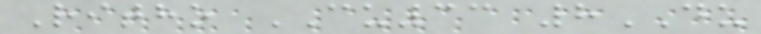Ritho CU33 8DU
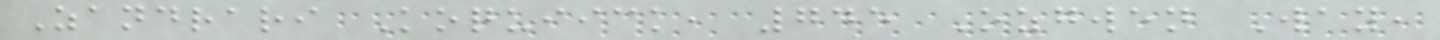Zandrari Koquiick, 745 Ozgwen Way,
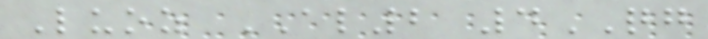Luoz AL2 4QG
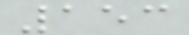153
